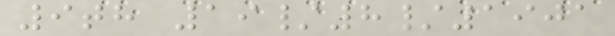9th 19/8/1901
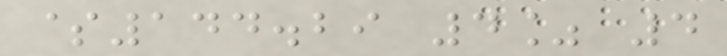$144.29 4% 4
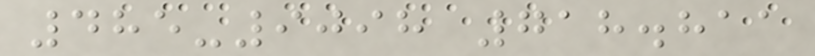485-9098 718.811
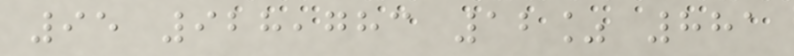95 928,783 12% 881
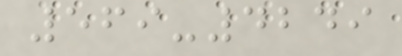569-4249
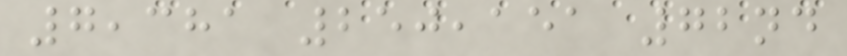7,381 250,151 72nd
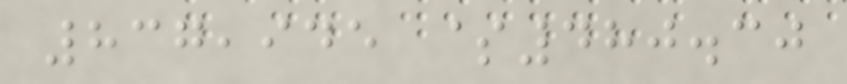837,945 $480.30
